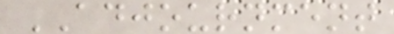ADJOURNMENT
